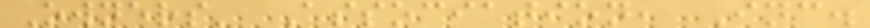Owners' Association, Inc.
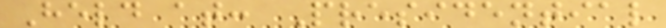Held at: Presidential
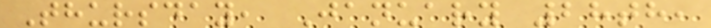Thursday, January 28th,
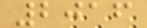2016
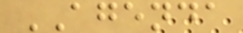AGENDA
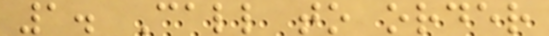1. Call to order
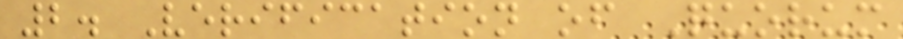2. Verification of Quorum
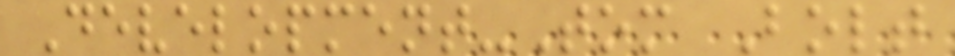Development-Tom Bolt
